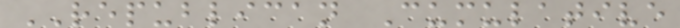REPUBLICAN Cumulative
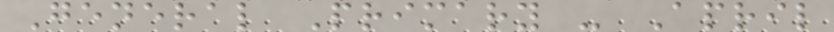General Primary - April
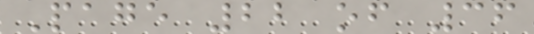Page 22 of 36
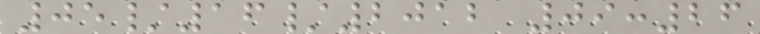05/16/2012 09:26
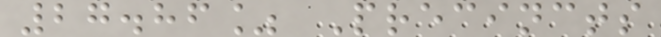27.86% Precincts
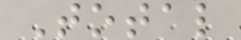Total
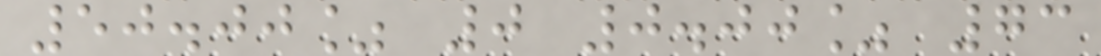50.00% 0 0.00% 73
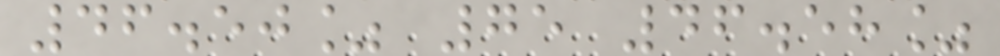46.50% 75 46.58%
